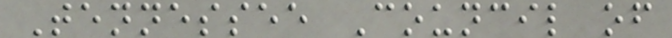Tennessee Council of
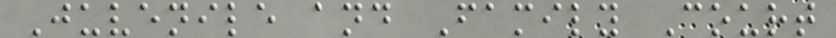Juvenile and Family Court
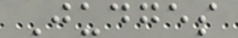Judges
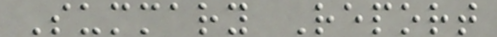Summary Report
